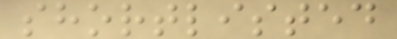shortlisted
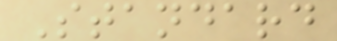Standard
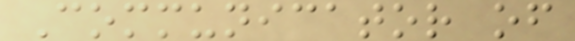Communicator of
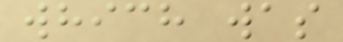which was
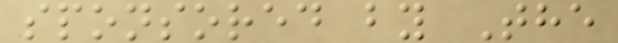sponsored by The
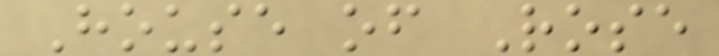House of Rose
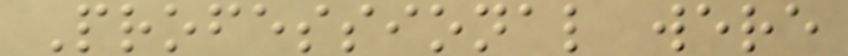Professional were
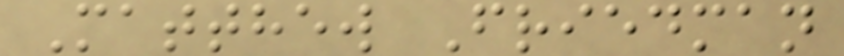Matthew Friedman
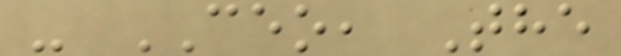- CEO, The
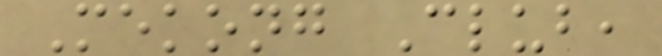Mekong Club,
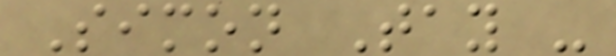Simon Tay -
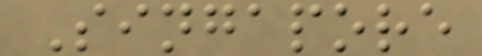Singapore
